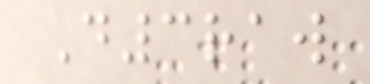D3raw
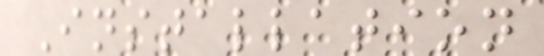Installation
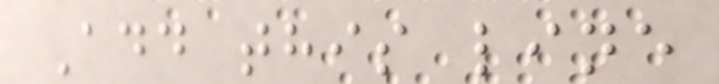Add this line
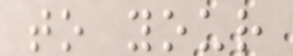to your
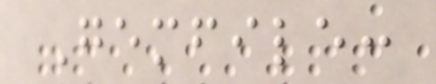Gemfile:
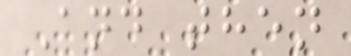And then
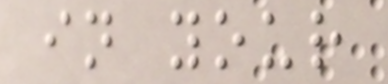in your
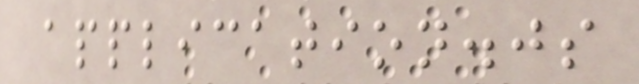application.js
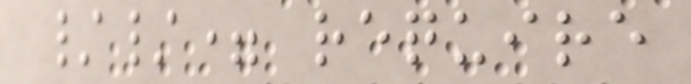//= require
